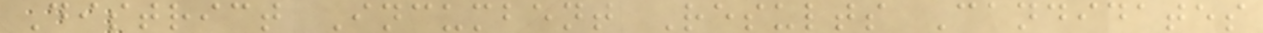District Incumbent Results Candidates
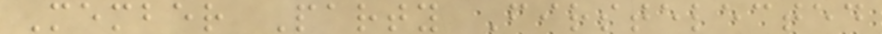Member Party Firstelected
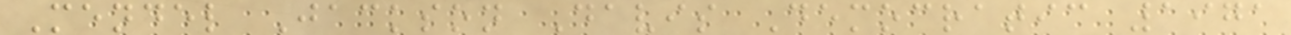Mendel Jackson Davis Democratic 1971
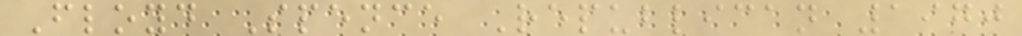Floyd Spence Republican 1970
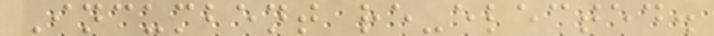Incumbent re-elected.
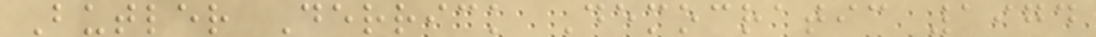Butler Derrick Democratic 1974
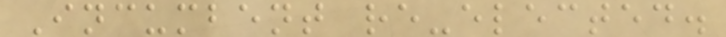Incumbent re-elected.
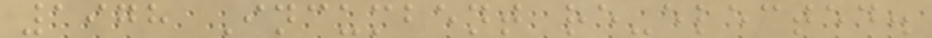1978 Incumbent re-elected.
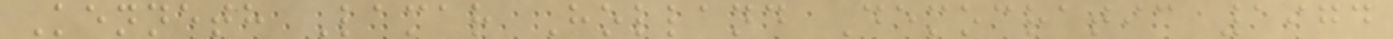Kenneth Lamar Holland Democratic 1974
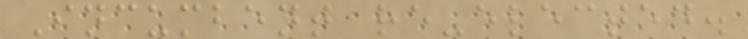Incumbent re-elected.
